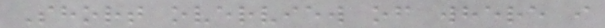Short overview of where i
